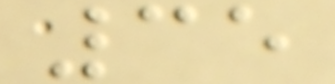35
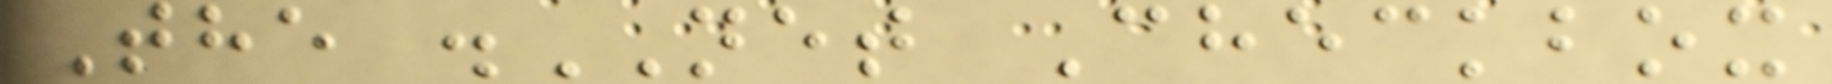The .NET Checkbox
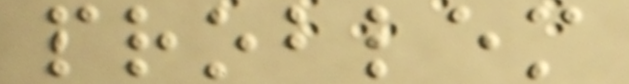problem
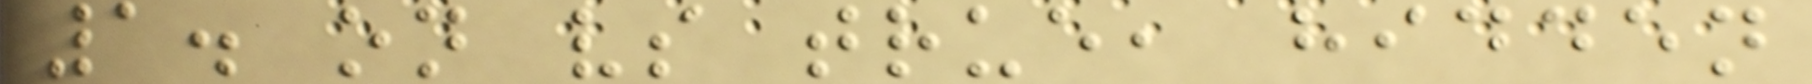1. on vs true, hidden
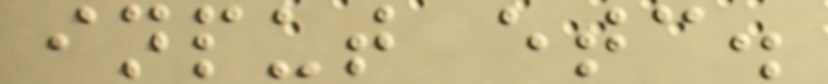input etc.
